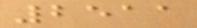2511
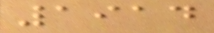1914
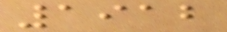1912
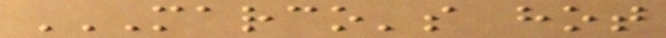MARCO'S HOT
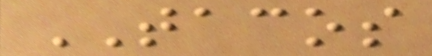TACOS
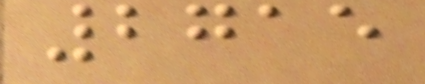2715
